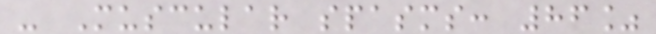- Muscular spasms: 86%
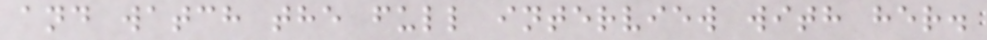and watch the full interview with her.
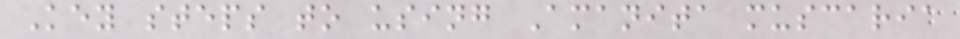Key steps to using Amanita muscaria
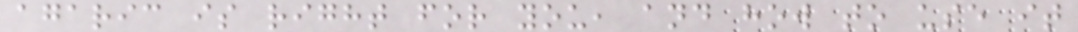agaric is right for you, and how to use it
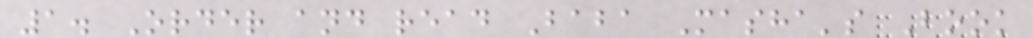1. Order and read Baba Masha's Book
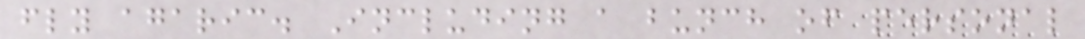fly agaric. Including a bunch of personal
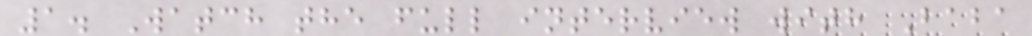1. Watch the full interview with Baba
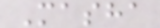Masha
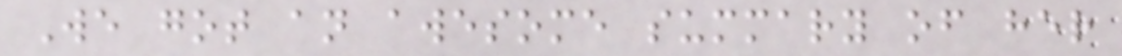We got an awesome summary of her
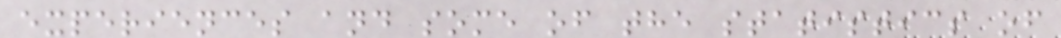experiences and some of the statistics of
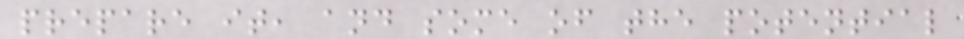prepare it, and some of the potential
